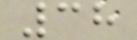38
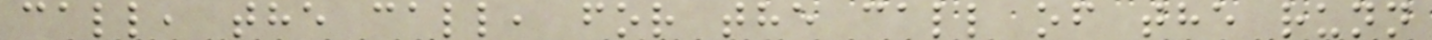call, the call, for the call of the runn
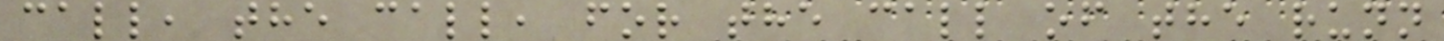call, the call, for the call of the runn
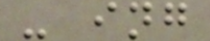- ing
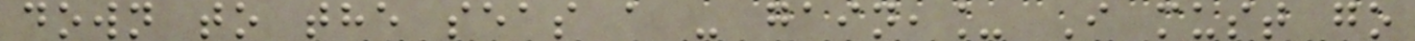down to the seas a - gain,_ I must go
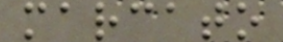marcato
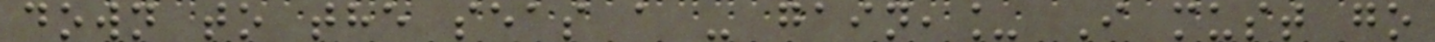down to the seas a - gain,_ I must go
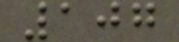107
